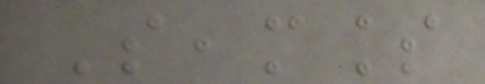Seamless
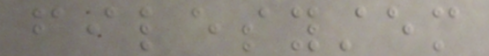filesystem
